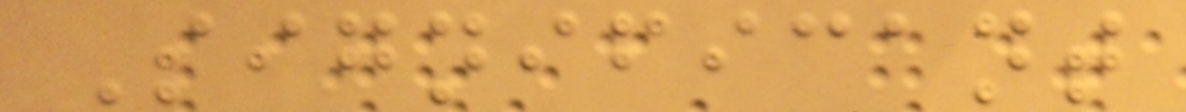Significant
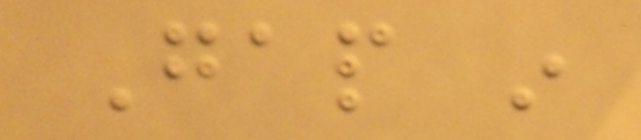Gap in
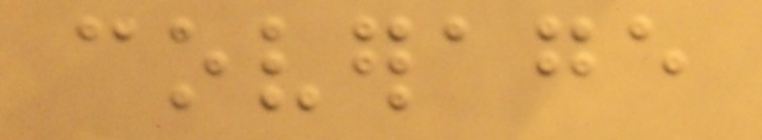coverage
